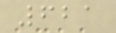621
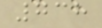738
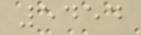5454
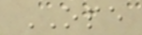OPE
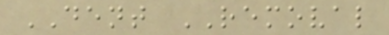DENT REMOVAL
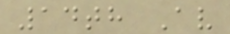14th Av
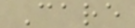Care
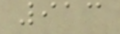913
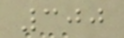300
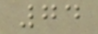74
